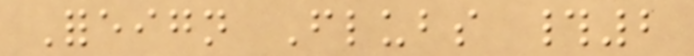Foreign Flubs #2
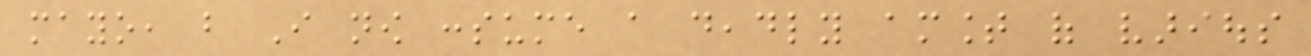mayo, but I now consume a deadly amount of various
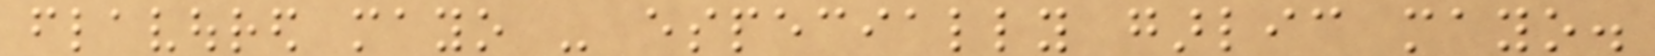flavoured mayo - especially garlic mayo.
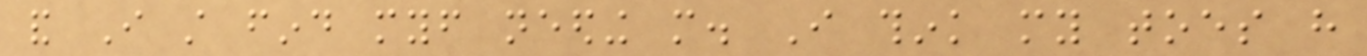and I still find myself needing more. I think my toes have
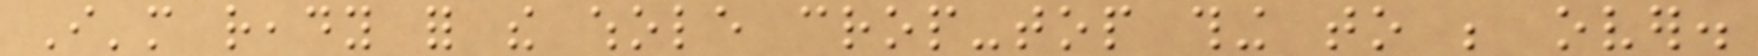I'm ready for the whole crop-top thing to be over.
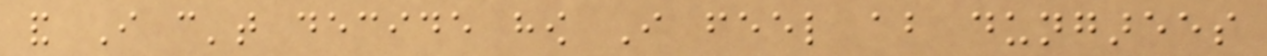and I can't decide how I feel about dungarees
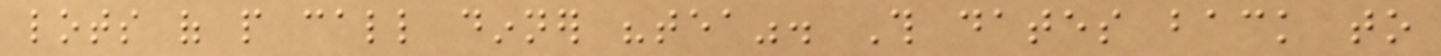lots of people call dinner "tea". This dates back to
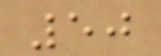50
